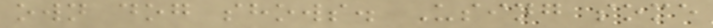own dog shows. Using some
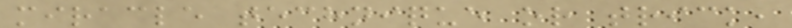miracle technique or trick,
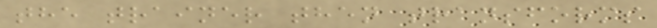the trainer then transforms
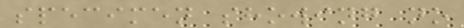specimen showing no
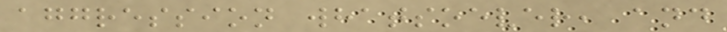aggression whatsoever, and
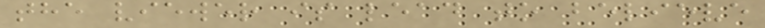the viewer is lead to believe
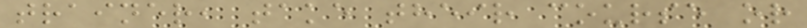trainer, take their course or
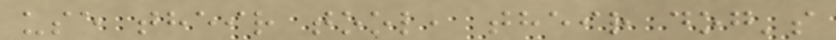use their tool, their dog's
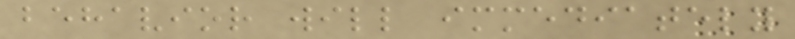behavior will immediately
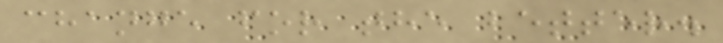change for the better.
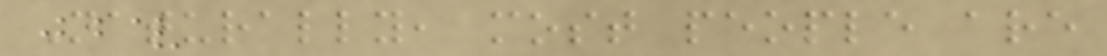Naturally, most people are
